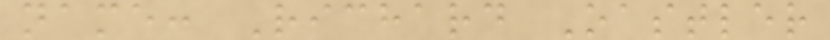name: Richard Oastler
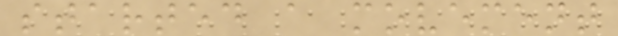started a movement
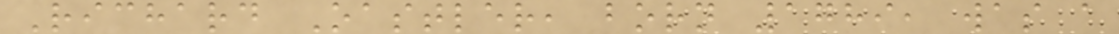Richard Oastler, born 1789, was a
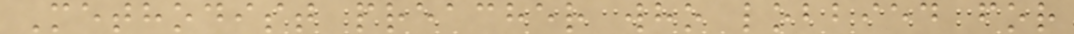Methodist preacher who lobbied for
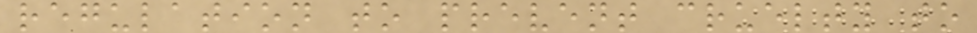regulation to prevent cruelty to
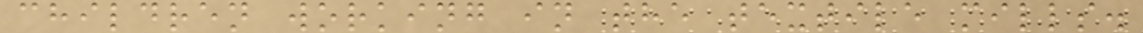children working in the textile mills.
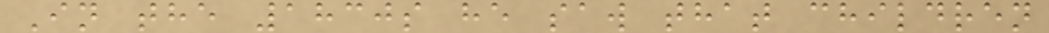In the 1830s he saw that children
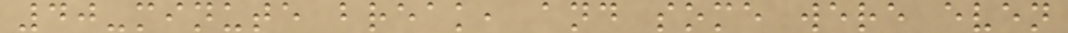40-minute break, and some were even
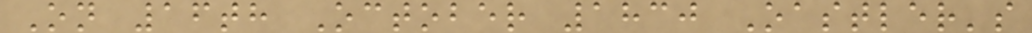On 16th October 1830 Oastler's
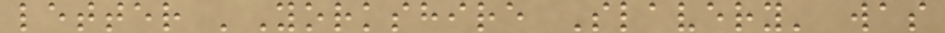letter 'Yorkshire Slavery' was
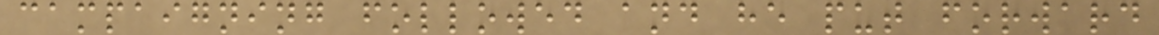campaigning followed and he put forward
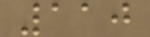110
